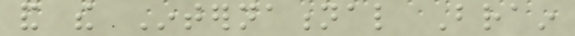and the International Brain
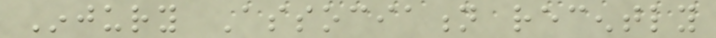Injury Association recently
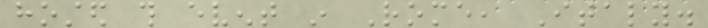hosted this event in Rome, Italy.
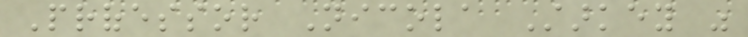Professor Nicola Starkey was
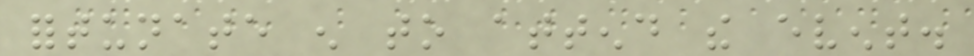fortunate enough to attend the event.
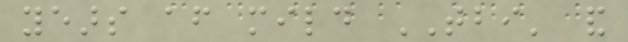years after mild TBI' and
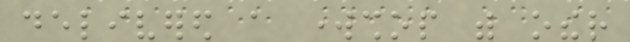delivered a workshop with other
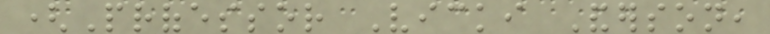(Professor Vicki Anderson,
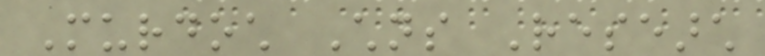Murdoch Childrens Research
